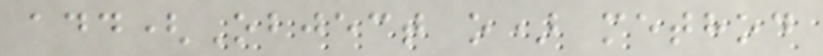add(Object o) method
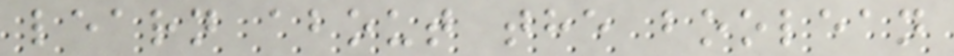learn about the boolean
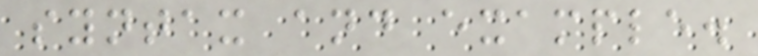syntax and example.
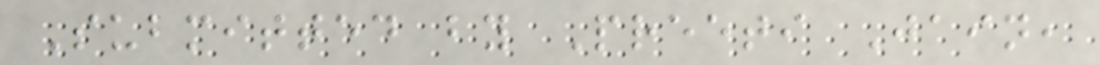Submitted by Preeti Jain,
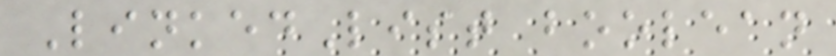LinkedList boolean
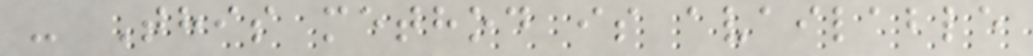- This method is available
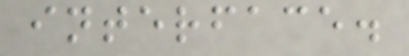interface.
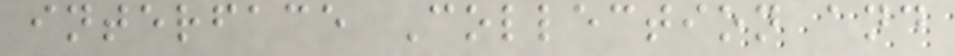interface Collection and
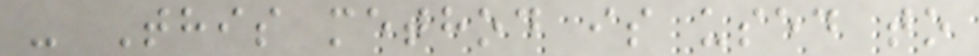- This method is used to
